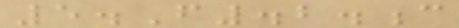5.F.2.c
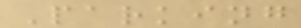Parking
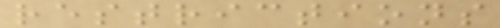restrictions
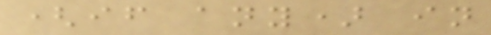(if any) in
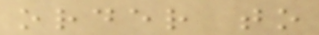order to
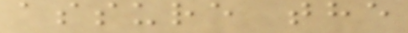assure the
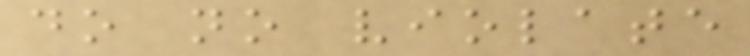do no violate
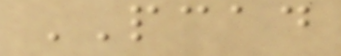PCAD
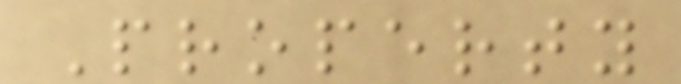Property
